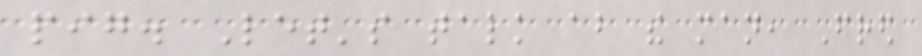pig. Let's talk about the man, Fred
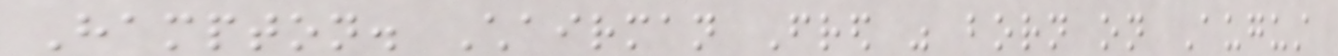Hampton. Chairman Fred was born on August
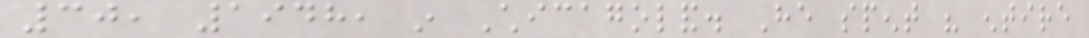30, 1948, in Chicagoland. He spent his entire
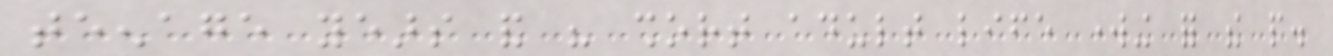teenage years and his short adult life working for the people.
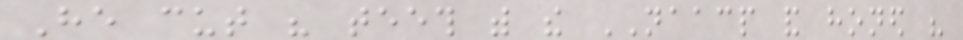He cut his teeth with the NAACP and honed his
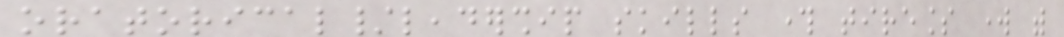oratorical/leadership skills through tireless work with
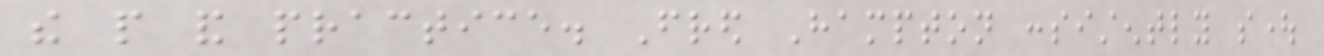the people and practice. Fred Hampton consistently sought
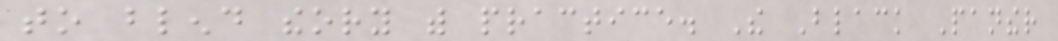to blend theory with practice. The Black Panther
